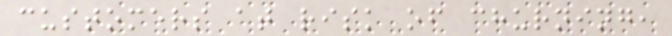customers at risk of churning,
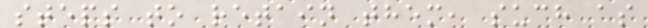steps to retain them, such as
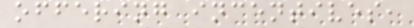offering incentives,
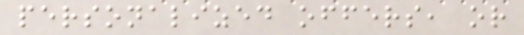personalized offers, or
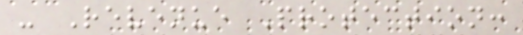- Revenue Protection:
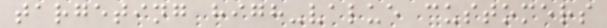targeting high-value customers
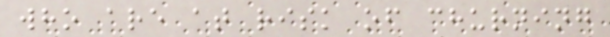who are at risk of churning
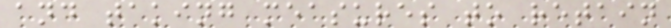and taking measures to retain
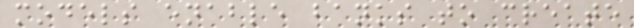models enable banks to create
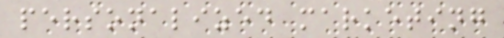personalized marketing
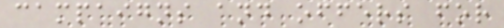campaigns and offers for
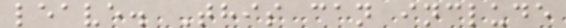leave. This can include
